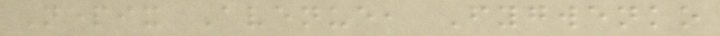Nepix Avenue, Fygwenko
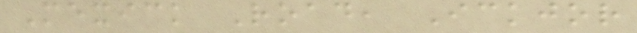Mexick Road, Ickjor
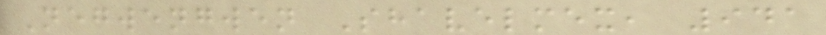Negwengwen Shavelmex, 941
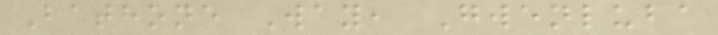Bathone Way, Gwenluba
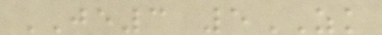JE3 5ZK
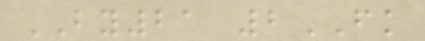BY21 2FK
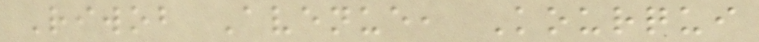Riwob Avenue, Kourqui
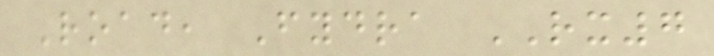Road, Fydra RX7
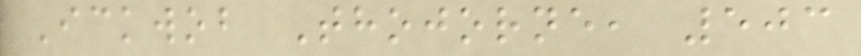Ickwob Thojorne, 503
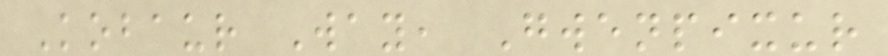Kobaur Way, Gwenpixur
